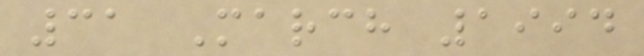31 March 1994
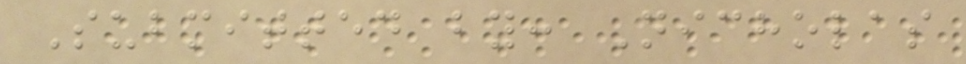Submitted by: Nicholas
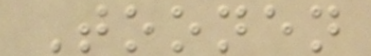Toonen
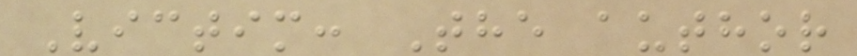Victim: The author
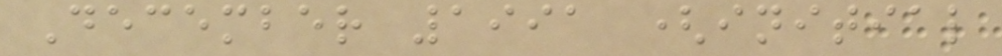December 1991 (initial
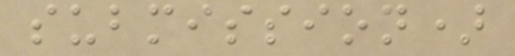submission)
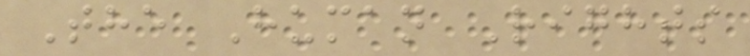The Human Rights
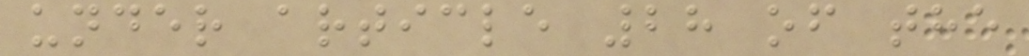under article 28 of the
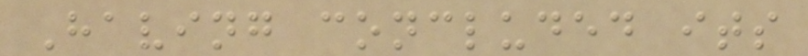Having concluded its
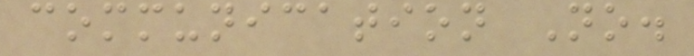communication No.
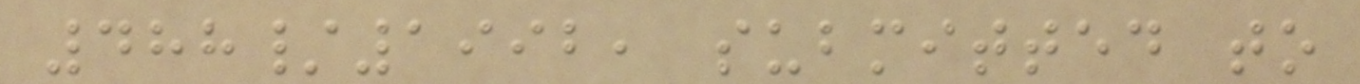488/1992, submitted to
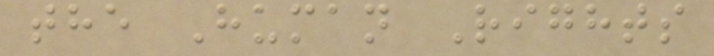the Human Rights
